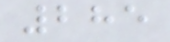285
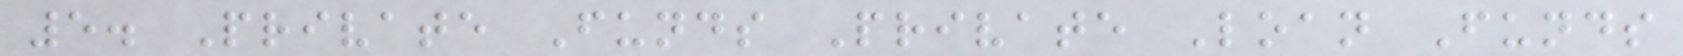5. Private Funds Private Loan Funds
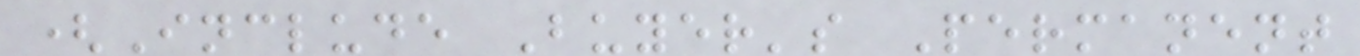(Include Buyer's Permanent
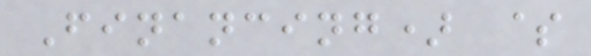Financing) $
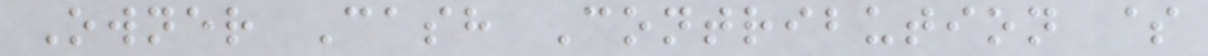Owner Cash Contribution $
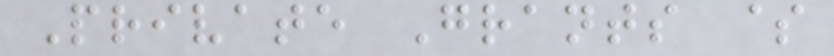Private Grants $
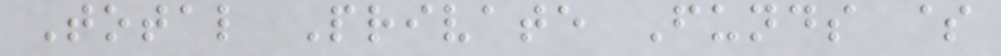Total Private Funds $
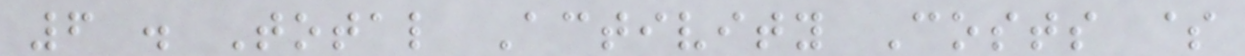6 . Total Activity Costs $
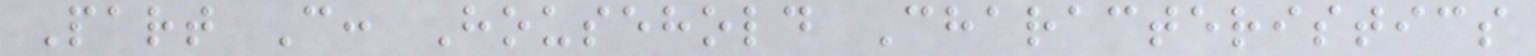Part C: Household Characteristics
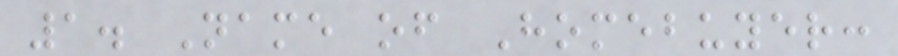1. Name of Homebuyer:
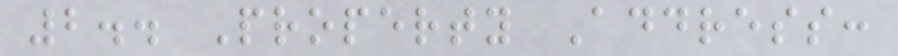2.. Property Address:
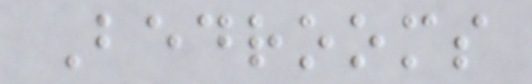Bedrooms
